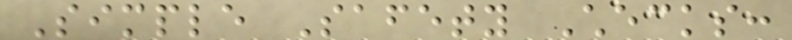Simple Safety Checks:
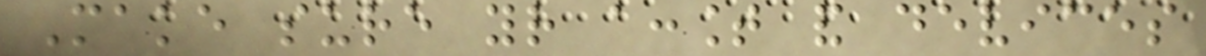Make sure your account and devices
